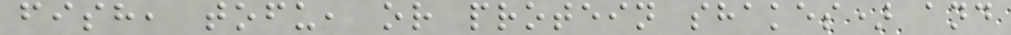fish, tofu, or protein shakes) and
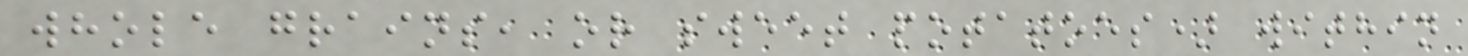whole grains, or sweet potatoes) within
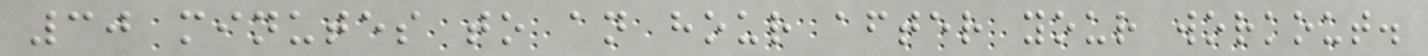30 minutes to an hour after your workout.
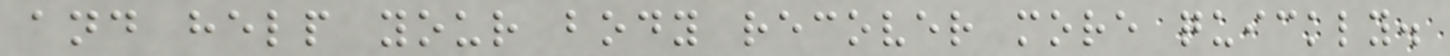and help your body recover more quickly.
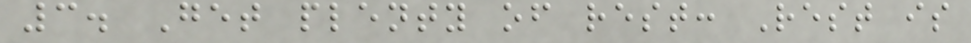3. Get plenty of rest: Rest is
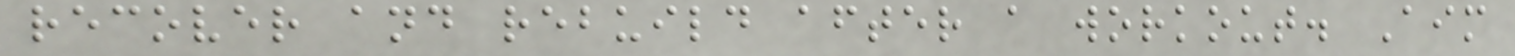recover and rebuild after a workout. Aim
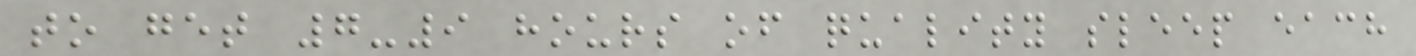to get 7-9 hours of quality sleep each
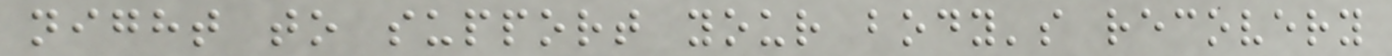night to support your body's recovery
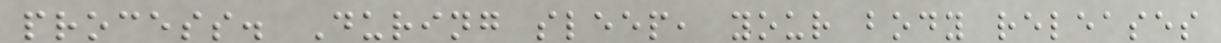process. During sleep, your body releases
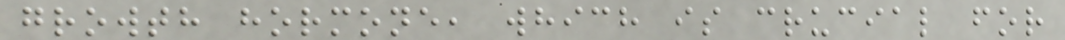growth hormone, which is crucial for
